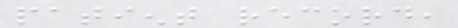patient record,
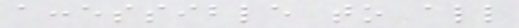accessible to all
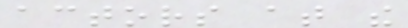actors at the
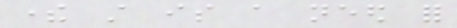there still is a need for
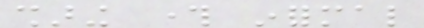sharing through informal
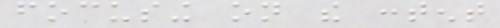focusing on the content
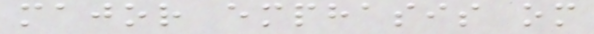major emphasis om
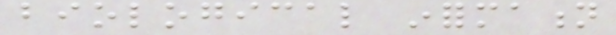biological information
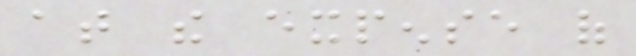at the expense of
